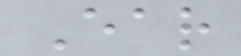Ear
